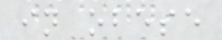in obese
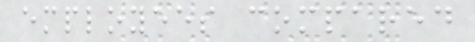employees compared
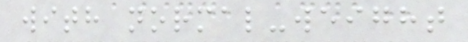with normal-weight
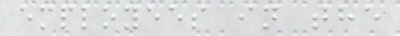employees in the
